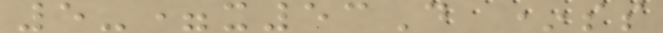5-=x53D *ss
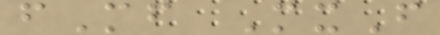fMf MxF
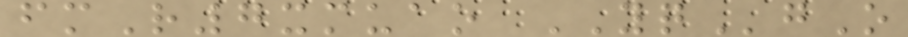fmR7xmuao YQgO
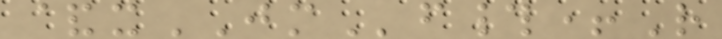&xJMf#+R
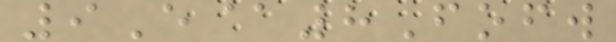9E@8Fofw
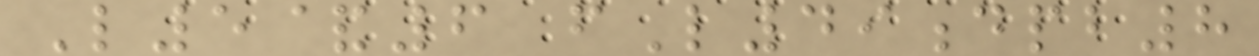L5&6 fL49dpb8
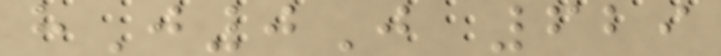hJ0J 629
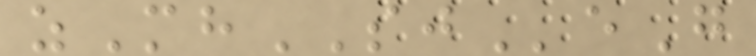zMhSJeG
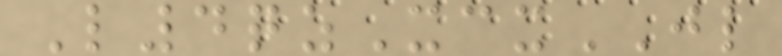L4qzXcxJL
